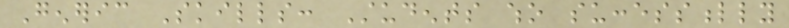Generic Skills: Students who successfully
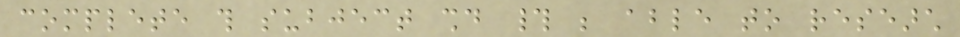complete this subject should # be able to research
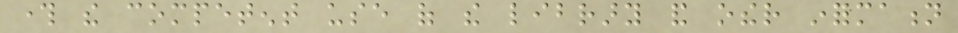through the competent use of the library and other information
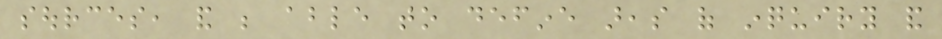sources, and be able to define areas of inquiry and
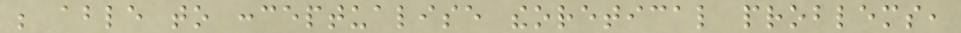be able to conceptualise theoretical problems,
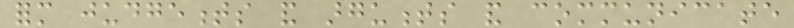form judgements and arguments and communicate
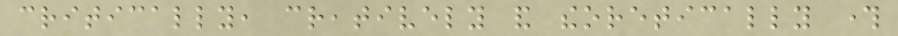critically, creatively and theoretically through
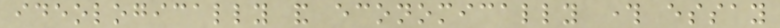ideologically and economically through essay
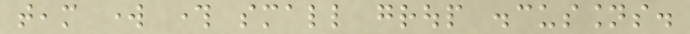team work through small group discussions.
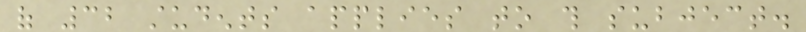of 32 students applies to this subject.
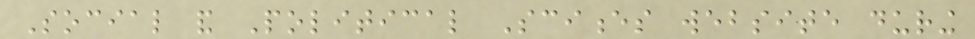Social and Political Sciences website during
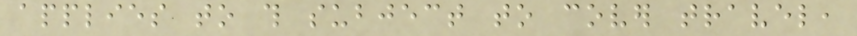applies to this subject to cover travel,
